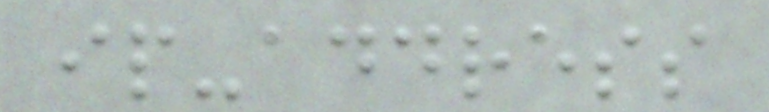ip-address
